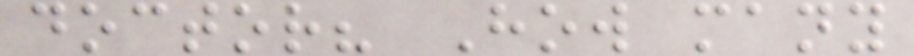doctor? How many
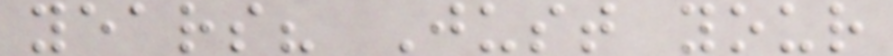years? Just your
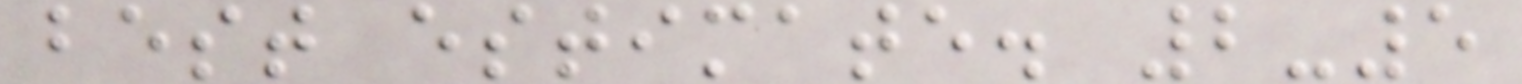best estimate. 2-5
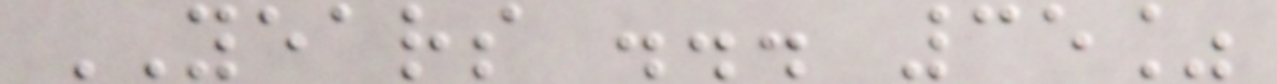YEARS ... 35%
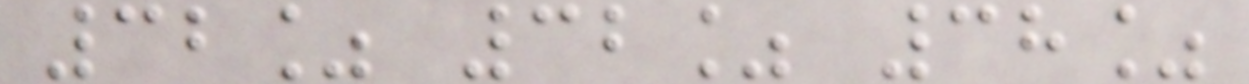32% 32% 38%
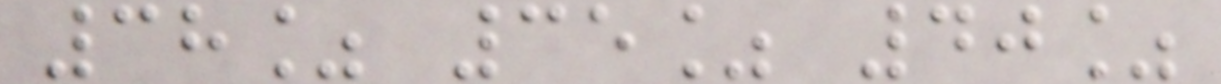38% 35% 40%
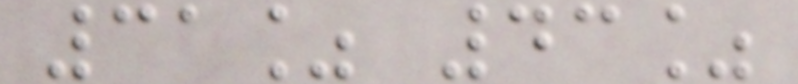31% 43%
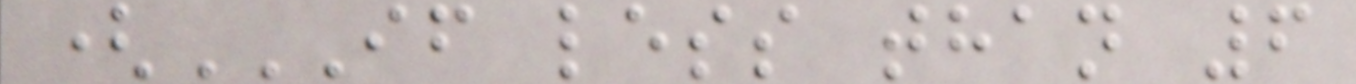(IF LESS THAN 6
